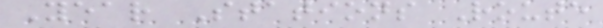Year Stations Route
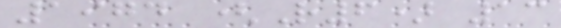1974 (R6) 13
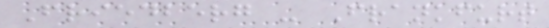Friedberg - Frankfurt
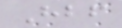Hbf
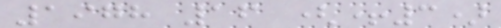1978 16 (+3)
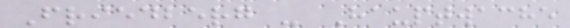Friedberg - Hauptwache
